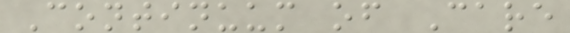Continuum of Care
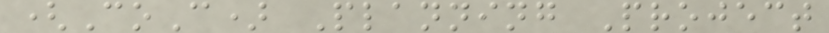(CoC) Planning Project
